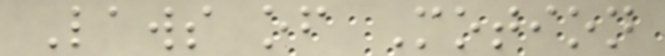Laws of Motion
